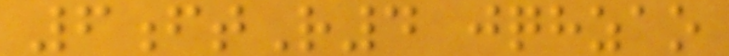6ftR4 jqhzao
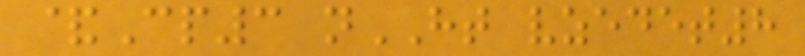&Cp3 nHT vzedet8
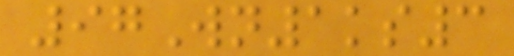97Wn1ks3
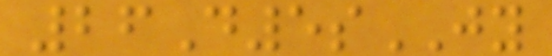26D5sJY
